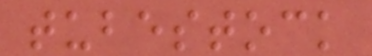tubestock
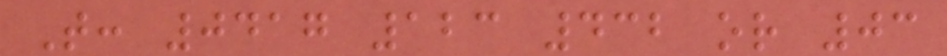T: 0417 123 432 or 03
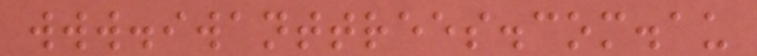www.iwanttrees.com.au
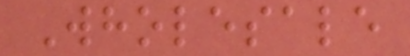Wholesale
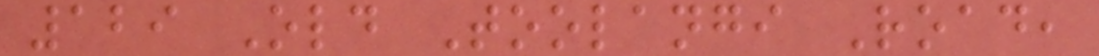129 Old Toolangi Road,
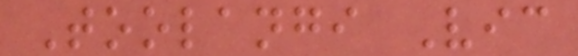Toolangi Vic
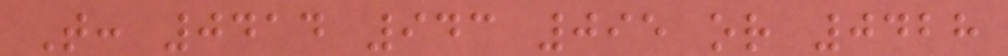T: 0414 943 095 or 0428
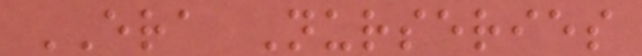ERA Nurseries
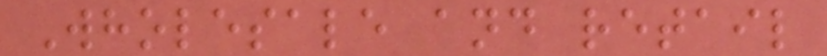Wholesale and retail
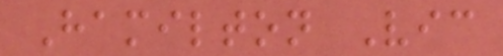Hamilton Vic
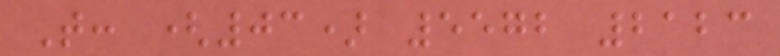T: (03) 5572 2123
